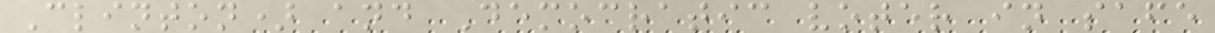Clinton) and Democratic voter in safe
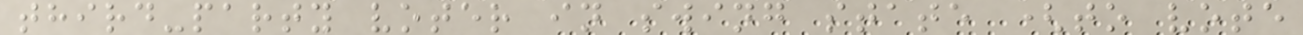third-party voter in swing state (to vote
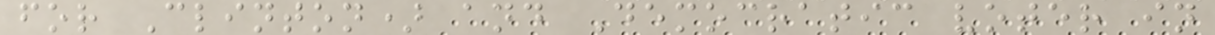for Clinton) and Democratic voter in
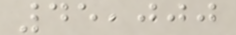45,000
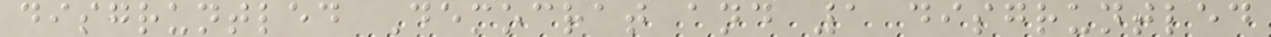disgruntled Democrat and 1 disgruntled
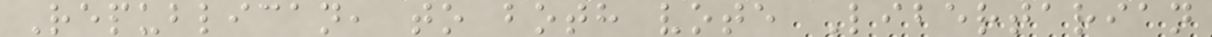Republican, to both vote Libertarian
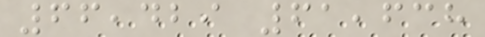66,429 61,638
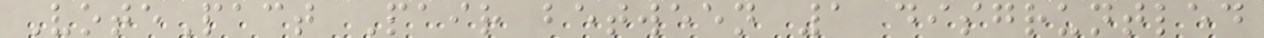VotePact Pair between 1 disgruntled
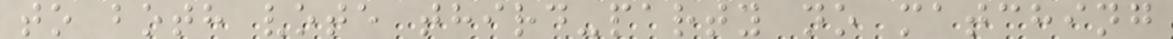to both vote third-party no matching
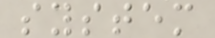system
